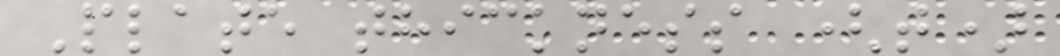Plate thickness (t)
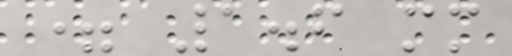= 1.6 mm
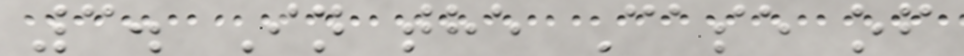3. In the Case of
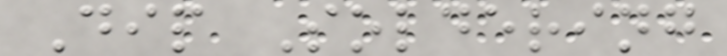Dip Soldering
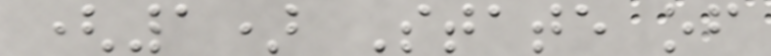(1) State of
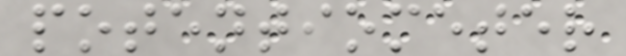potentiometer
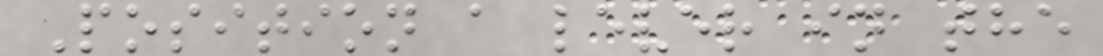Position a lever in the
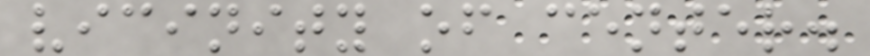vicinity of center.
